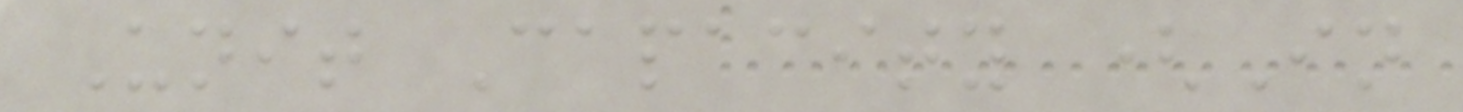Unit Capacity (In
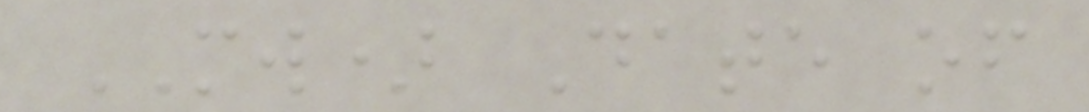MW) Date of
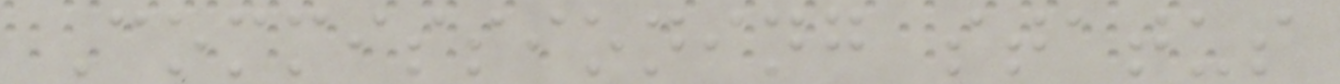Commissioning status
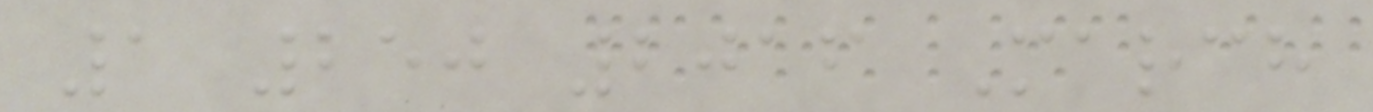1 250 2016 March
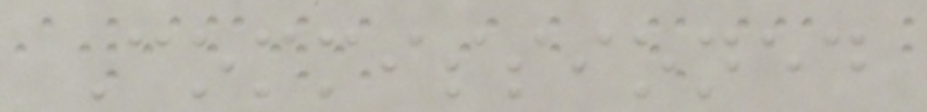Commissioned
